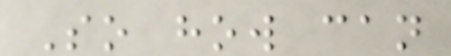So how can
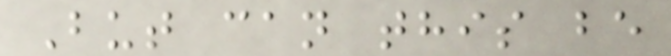But can this be
